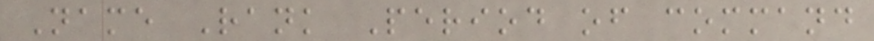Name Rank Period of command
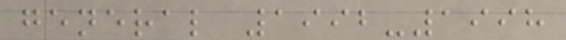general 1992-1998
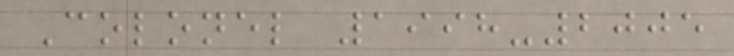Colonel 1998-2005
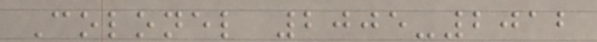Colonel 2005-2012
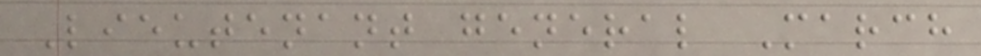Lieutenant general March
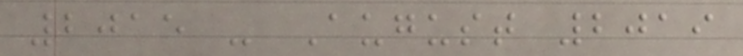2015 - August 2019
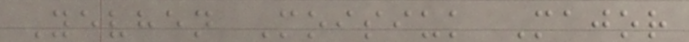Yevhen Moisiuk Major
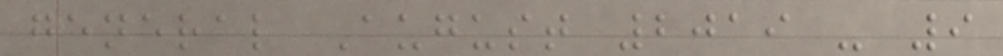general August 2019 - 9
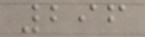296
